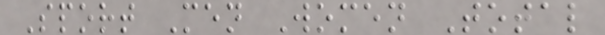Sport Men Women Total
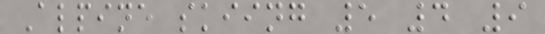Alpine skiing 5 4 9
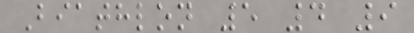Biathlon 5 4 9
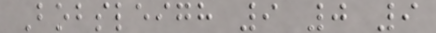Bobsleigh 9 0 9
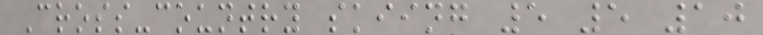Cross-country skiing 5 5 10
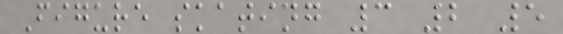Figure skating 3 2 5
